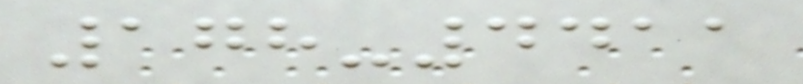178-4411
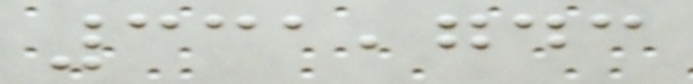331,743
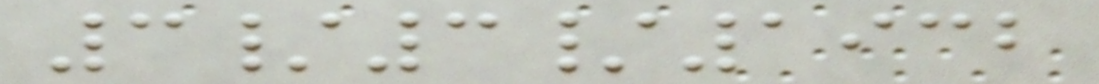3/3/1932
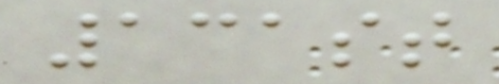131st
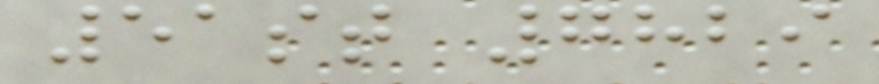51st 7829
